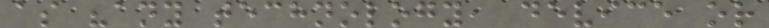as "any technology, device or
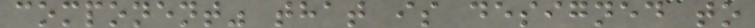component" that is designed to
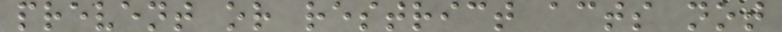prevent or restrict acts not
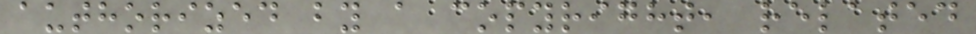authorized by a copyright, related
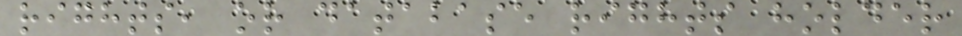rights, or database rights holder
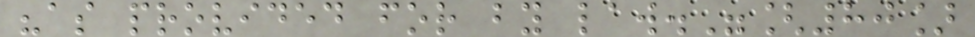"as provided for by law."[80]
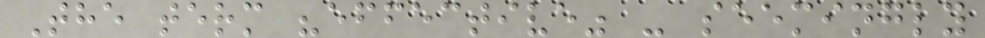The term "effective" - seemingly
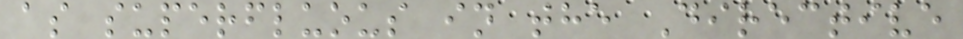as superfluous in the Directive
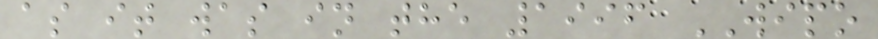as it was in the 1996 WIPO
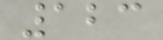123
